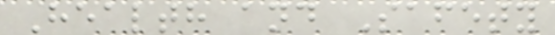Health and Safety
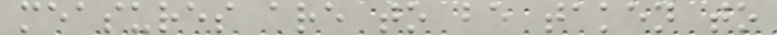measures are to be taken to
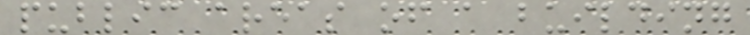public areas of a building
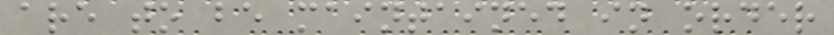are to be maintained in order
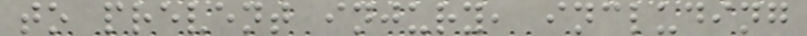to prevent injury, including
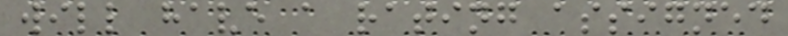will have a rating assigned
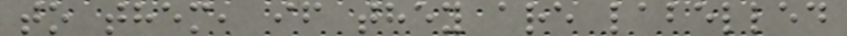to them, if they are labelled
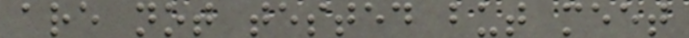are not tested but meet
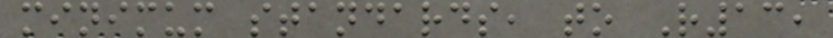minimum standards, to R13,
